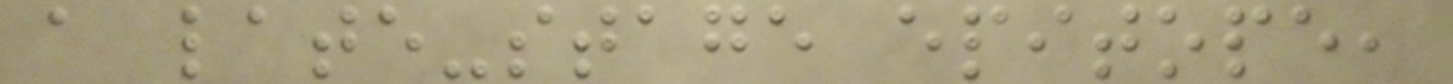a late-stage epitope,
